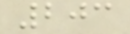203
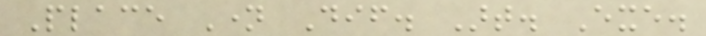Place Name Dif. Art. Exe.
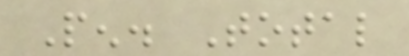Pen. Total
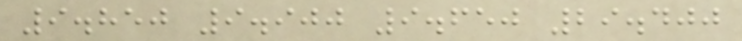9.850 9.900 9.650 29.400
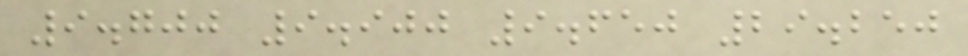9.700 9.900 9.650 29.250
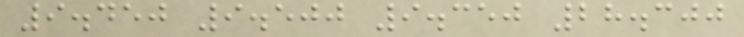9.450 9.500 9.350 28.300
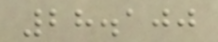28.100
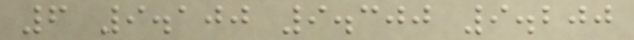6 9.100 9.300 9.200
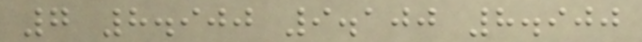7 8.900 9.100 8.900
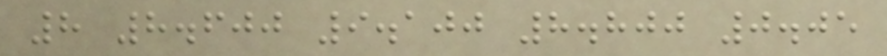8 8.600 9.100 8.800 0.05
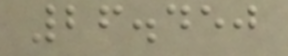26.450
